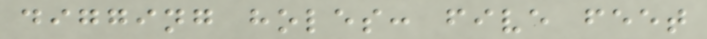digging holes: five feet
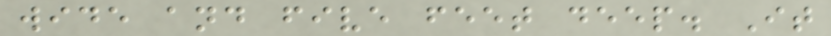wide and five feet deep. It
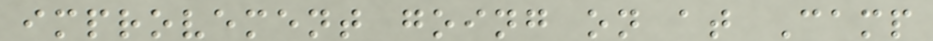improvement going on at Camp
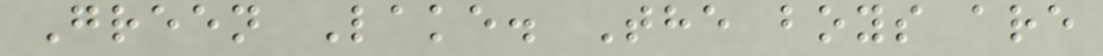Green Lake. The boys are
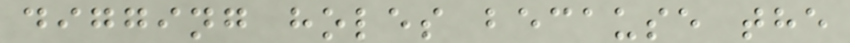digging holes because the
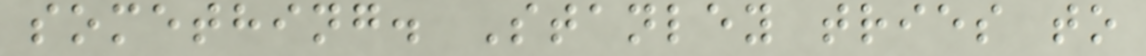something. Stanley tries to
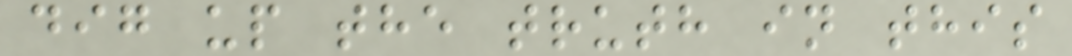dig up the truth in this
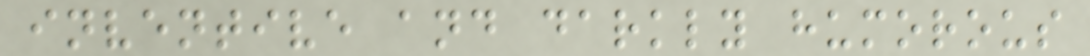inventive and darkly humorous
